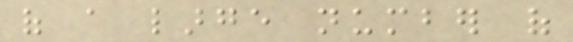of a large number of
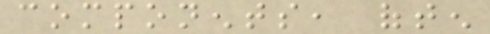components, often
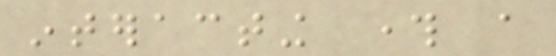interacting through a
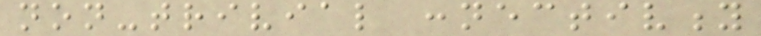non-trivial connectivity
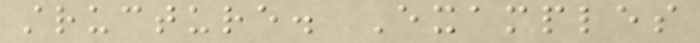structure. Examples
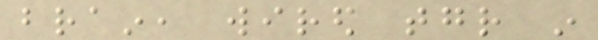brain, wired together in
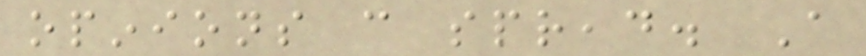opinions can spread. A
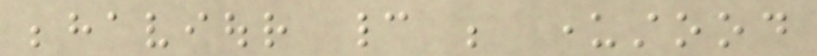behaviour cannot be understood
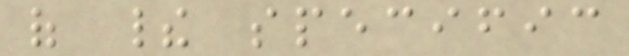of their specific
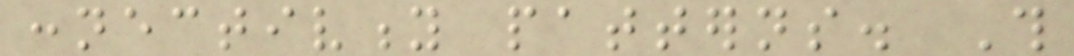connectivity patterns. This
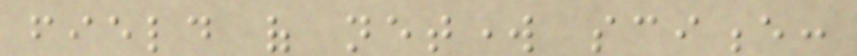field of network science:
